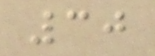30
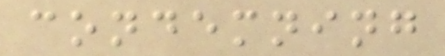condemning
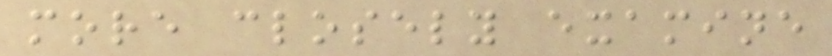more closely examine
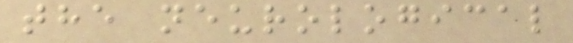the neurological
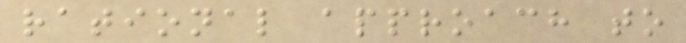rational approach to
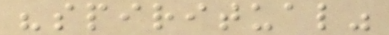"spiritual"
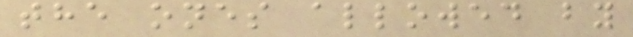the ones allowed by
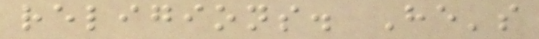religions. He's
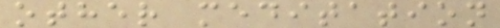other meditation
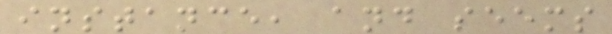instance, and seems
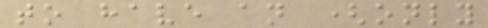to have an (only
